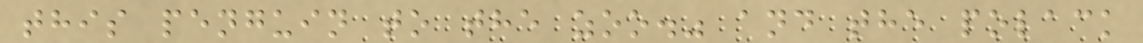this penguin to the zoo." and the polack
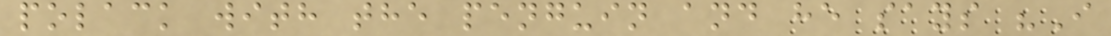polack with the penguin and he says "I
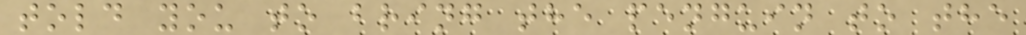told you to bring the penguin to the
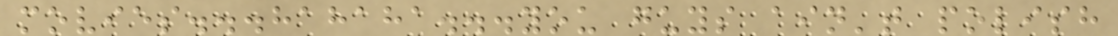movies...hahaha...you guys ain't polish
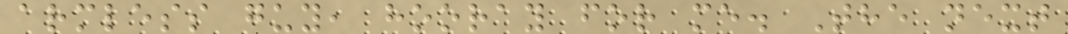armless guy, hooray for me. The next
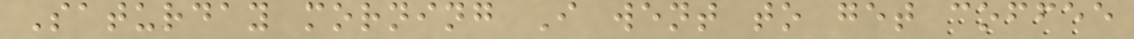Saturday morning I went to get coffee
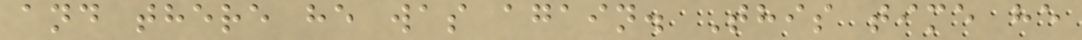and there he was again. This time he
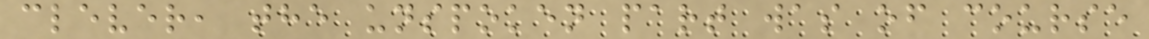clever, the unspoken part was of course
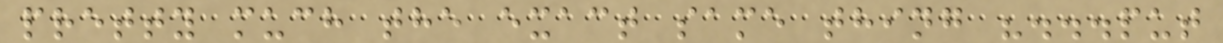pretty much the exact same thing "...put
